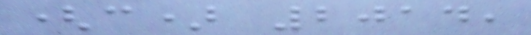(c) 2014,
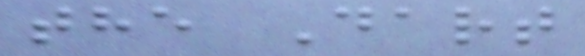the Dart
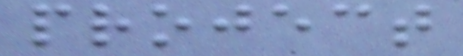project
